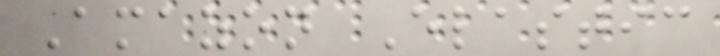Amazon Elastic
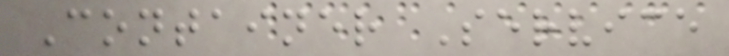Container Service
